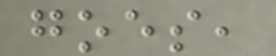goes,
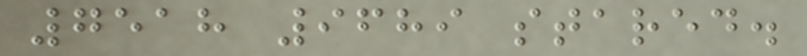7518 9689 stared.
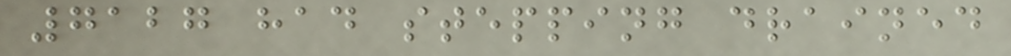7127 had stepping drained
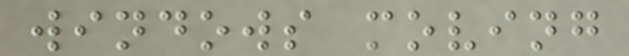windows moving
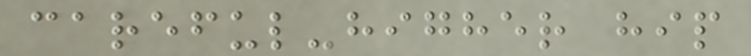careful-higher hip
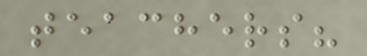teachers?
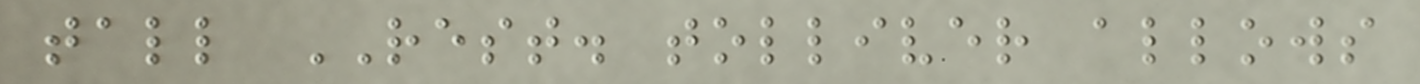tall REST. tolliver allows
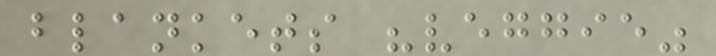blankets "veggie"
